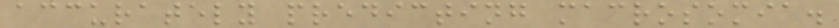accurately predicting macrosomia.
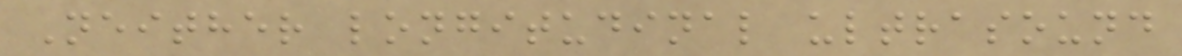Neither longitudinal ultrasound
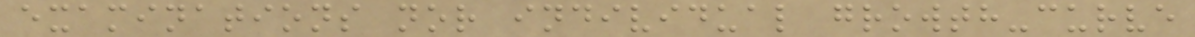examinations nor individual growth-curve
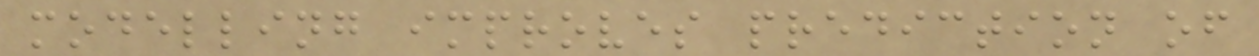modelling improves prediction of
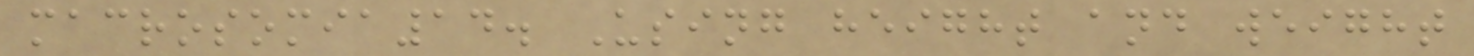macrosomia14. Using height and weight
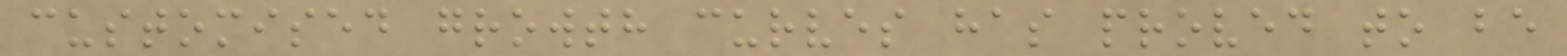customised growth curves has proved to be
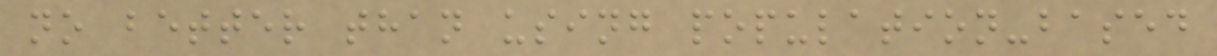no better than using population-based
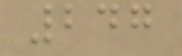247
